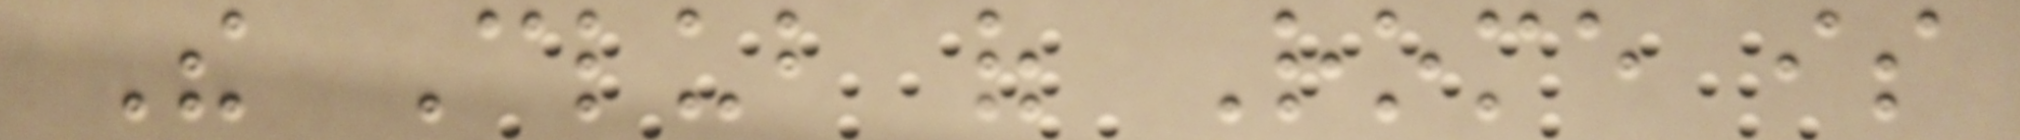The Club of Rome is
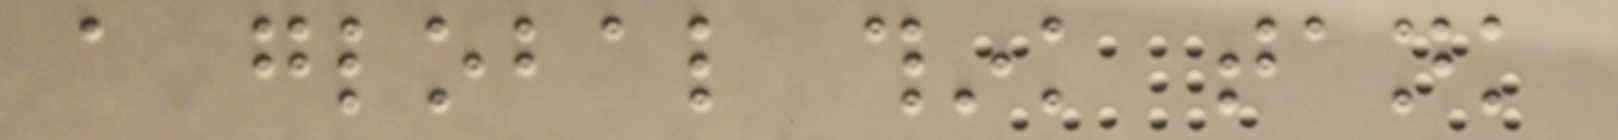a global think tank
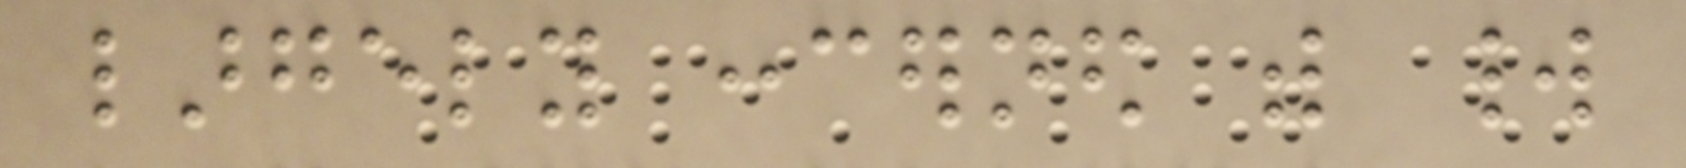largely concerned with world
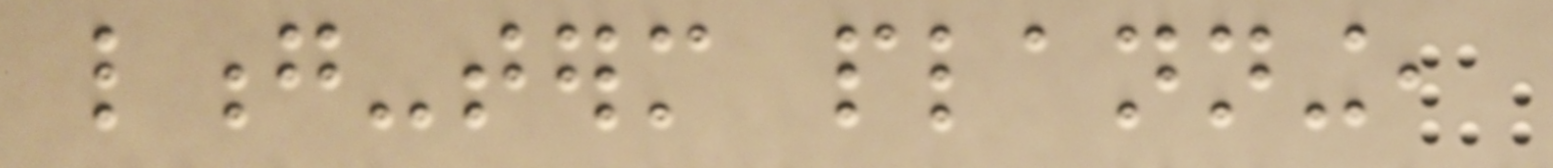long-term planning,
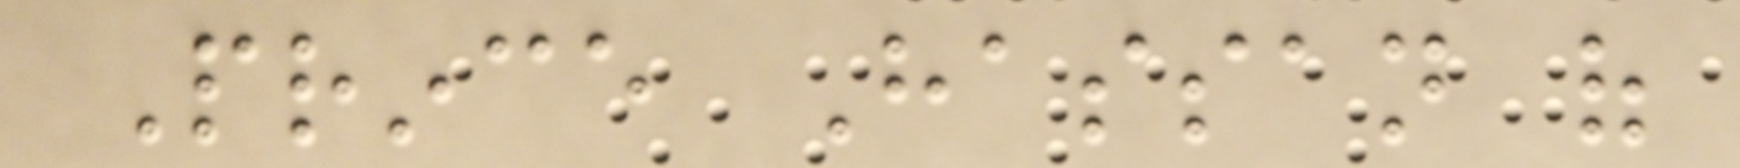Prince Hassan of
